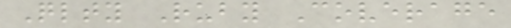Qlty Ruby Coverage
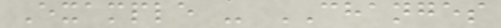Example - CHANGES
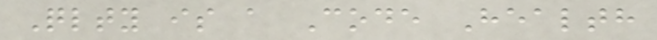Qlty is a Code Health
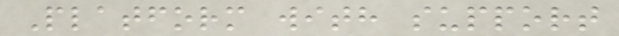Platform with support
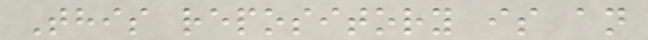This repository is an
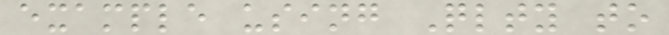example using Qlty to
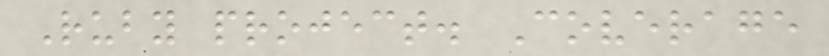Ruby project. Coverage
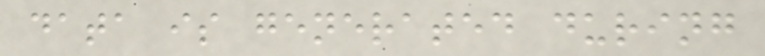data is generated during
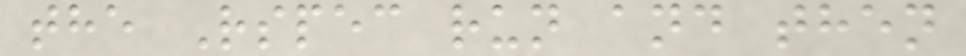the Rspec run and then
